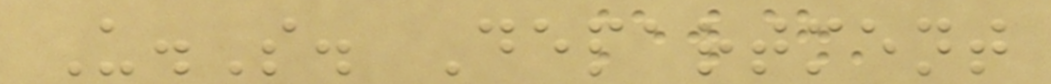U.S. Department
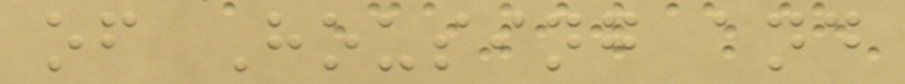of Housing and
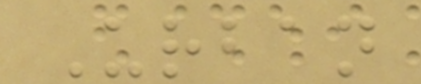Urban
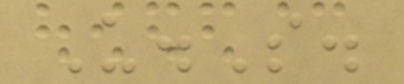U.S.
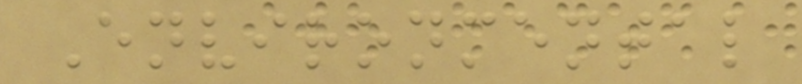Environmental
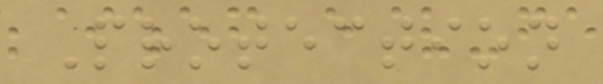Protection
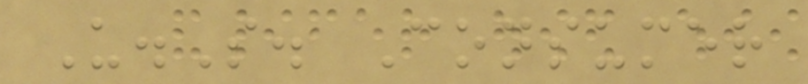U.S. Consumer
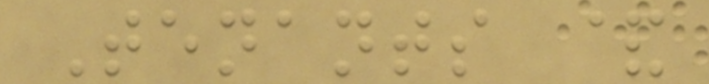Tenants &
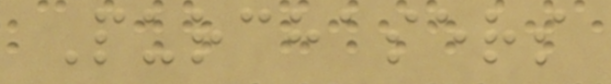Purchasers
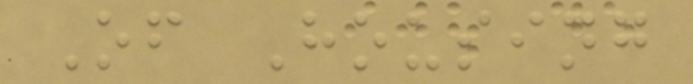Of Housing
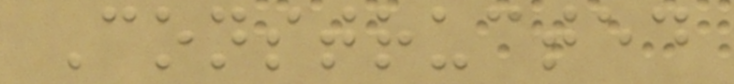Constructed
